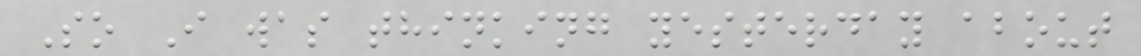So I was thinking yesterday about
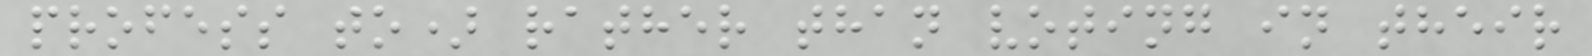profess to) rather than voting in their
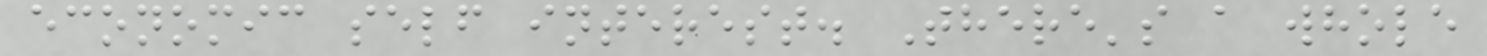economic self interest. There's a whole
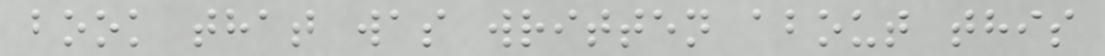book that was written about this
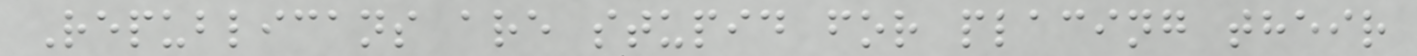Republicans are stupid for placing their
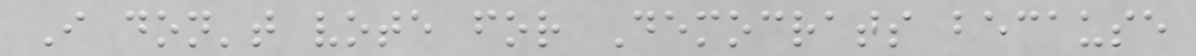I don't vote for Democrats because
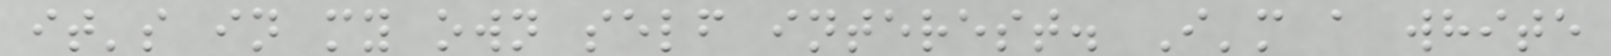it's in my own self interest. I'm a white
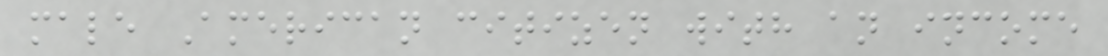male American citizen with an income
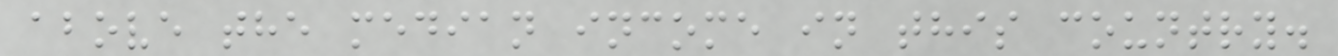above the median income in this country.
